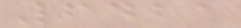6421
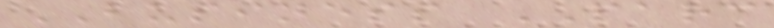BUSINESS PARC
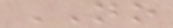NO
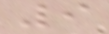9
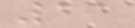11
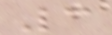3
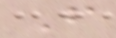F
